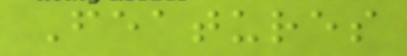Features
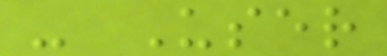- User
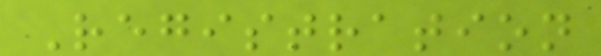Registration
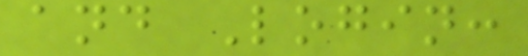and Login:
